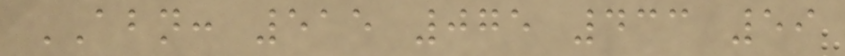ABN: 515 075 433 59
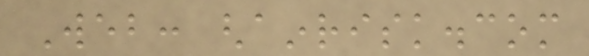Web: ghainrisk.com
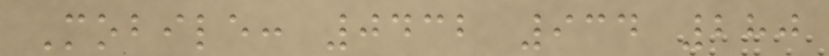Mobile: 0432 934 280
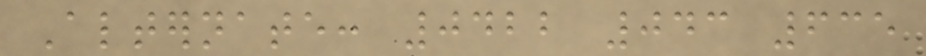Alternate: 0422 043 635
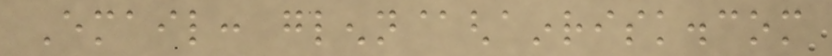Email: glenn@ghainrisk.com
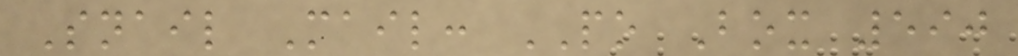Snail Mail: PO Box 590
